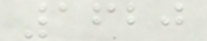1620
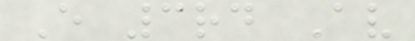E 3rd Av
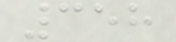358
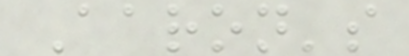Aaron's
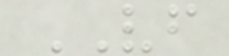VF
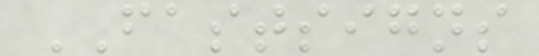FASTSIGNS
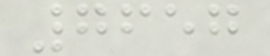7657
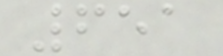651
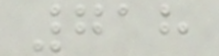718
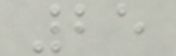25
